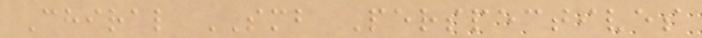Chiral SMB Perspectives
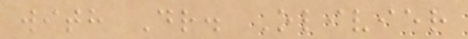with Dr. Olivier
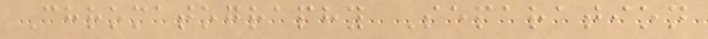Chromatography Separation
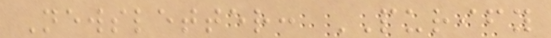Newsletter: PURIFY
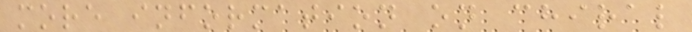more information on chiral
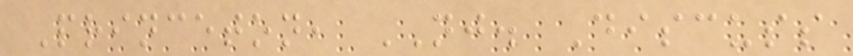Princeton, NJ. Discuss
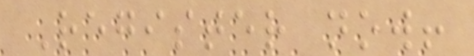Register now!
